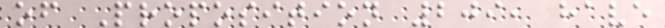of Proposition 209, have
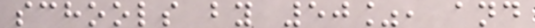schools by 50%, and
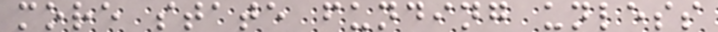more state funding unless
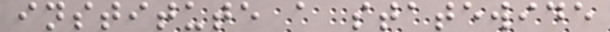institute a statewide
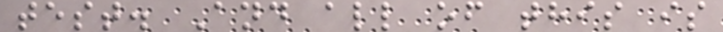test. And all of this is
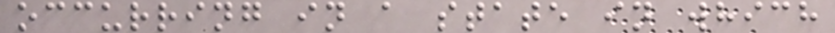occurring in a state in which
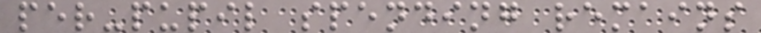per-pupil spending remains
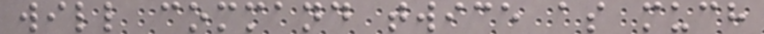will command twice as much
